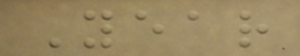Year
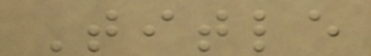Title
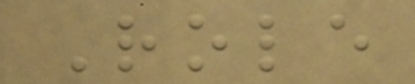Role
